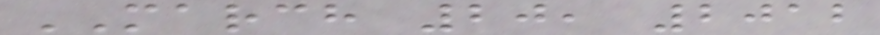MARCH 20, 2012
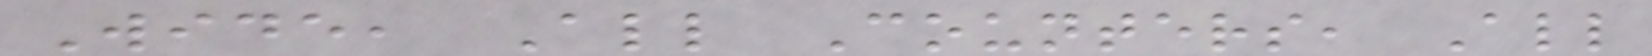Wide, All Counters, All
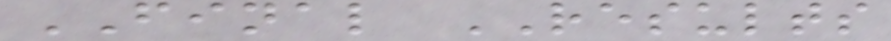FINAL RESULTS
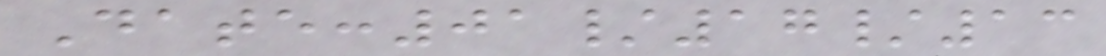Date:01/17/13
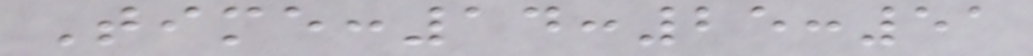Time:14:25:51
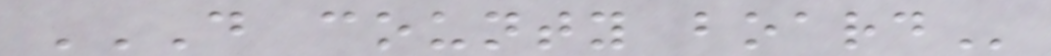D COUNTY BOARD
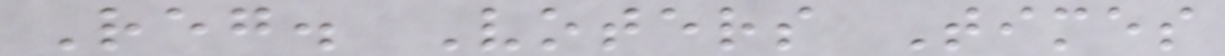Reg. Voters Times
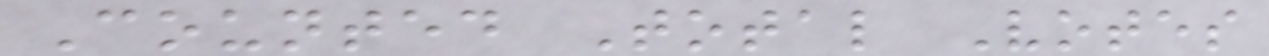Counted Total Votes
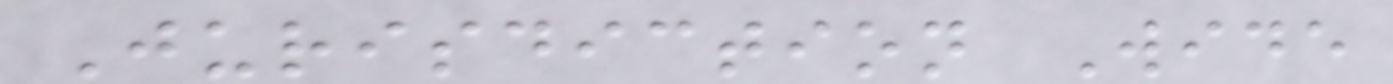Jurisdiction Wide
